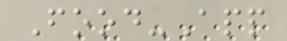Food-App
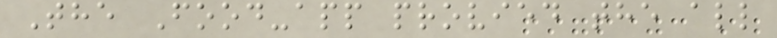The Food-app provied the all
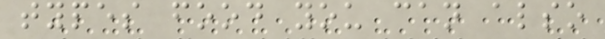types food you can also
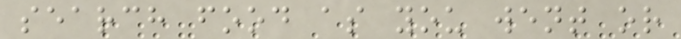search food as you went or
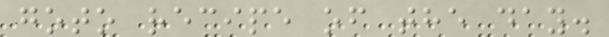goto recipe of the day.
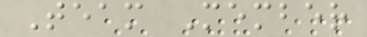Team Member
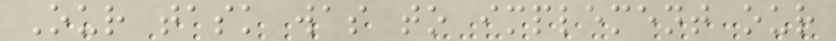Our task was to implement our
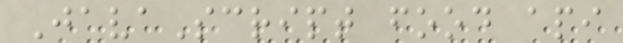JavaScript food api
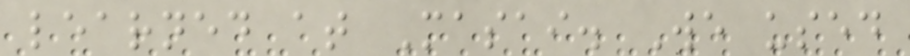learned at Masai. We used
